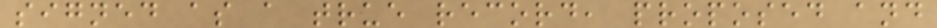signed as a true record, proposed and
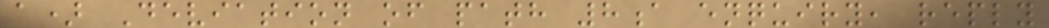a) Deviation of path 8a enquiry, reply
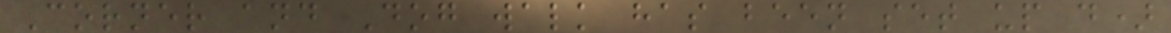Corner and Dog walk has been set up d)
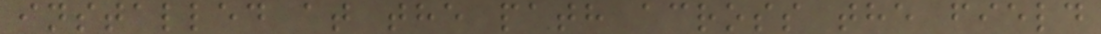installed at the path across the field
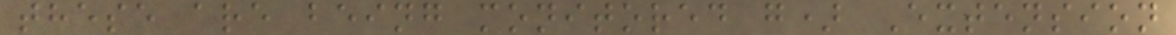these are being monitored g) Extension
